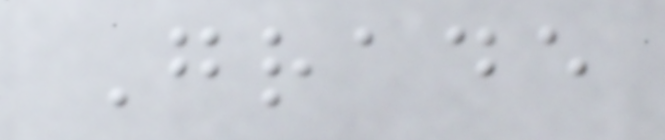Grade
